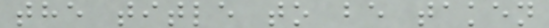the title to be taken
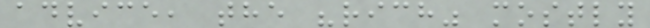advice, the "rich" mostly
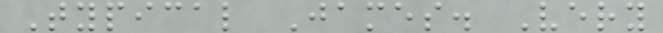Typical James. Very
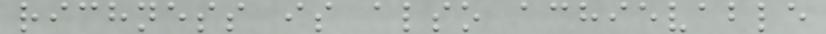richness is also achievable
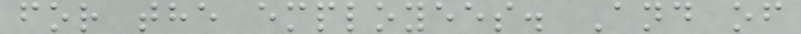for the employees. And of
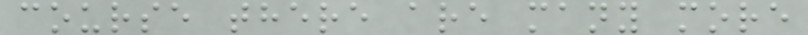course there are many more
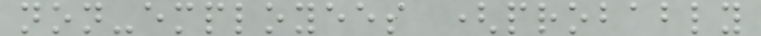non-employees (probably
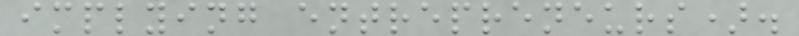implying entrepreneurs).
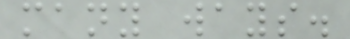many ways.
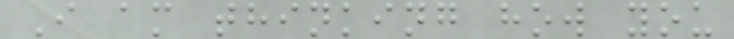I am thinking how you
